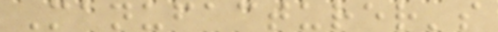Manufacturer's
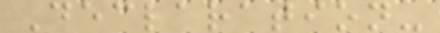Declaration-
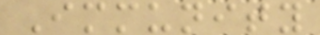Immunity
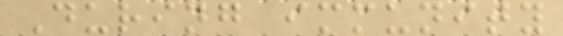During immunity
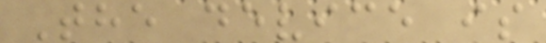The device is
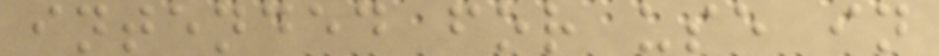intended for use in
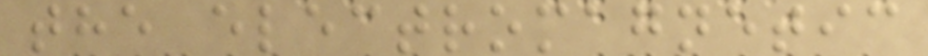the electromagnetic
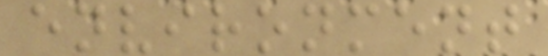environment
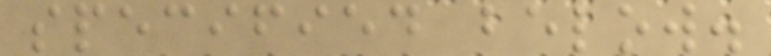specified below.
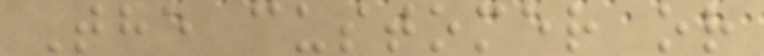The customer or
